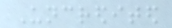Uncredited
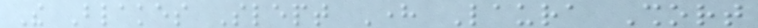The Blakes Slept Here Laura Short
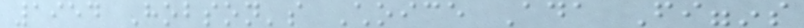1954 Hobson's Choice Ada Figgins
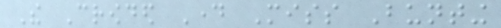The Crowded Day Miss Bunting
